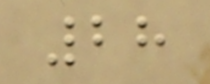28
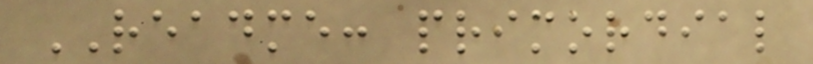README: primordial
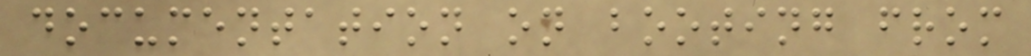documentation on booting from
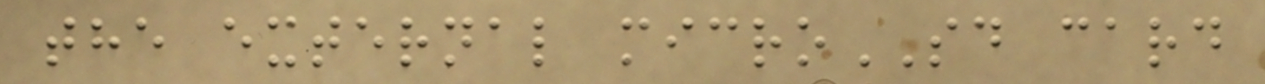the external microSD card
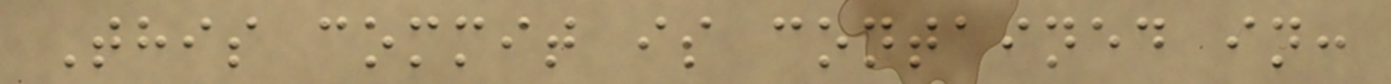This commit is contained in:
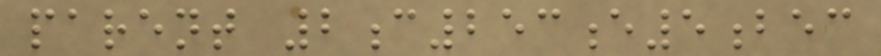parent 2c253e5bec
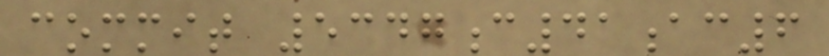commit 5347c41ac6
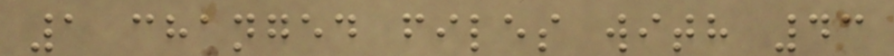1 changed files with 43
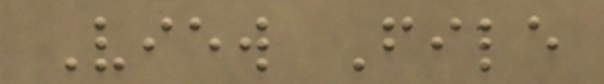View File
